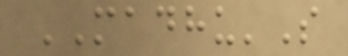MADHU'S
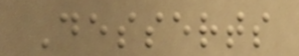Desserts
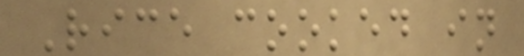Rice cooked in
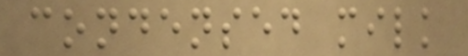condensed milk
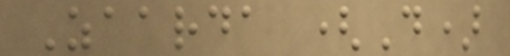Zaarda (D)
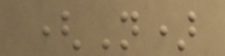(N)
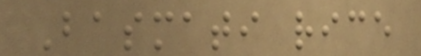Basmati rice
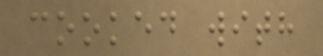cooked with
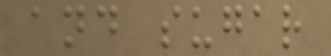and sugar
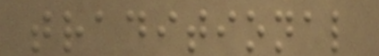traditional
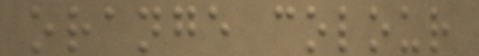orange colour
